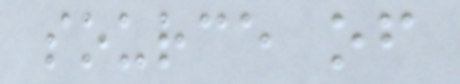source of
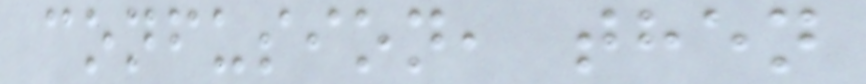confusion, then
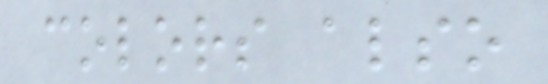colors also
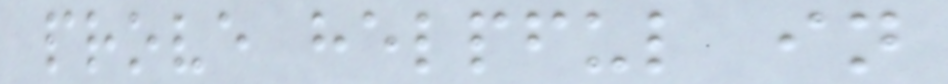prove helpful in
